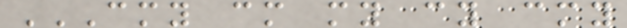CMY CM MY CY CMY
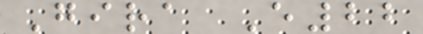Gira E22
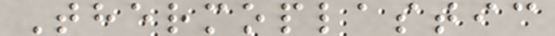Thermoplastic
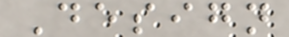Design
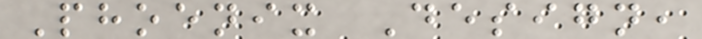Phoenix Design,
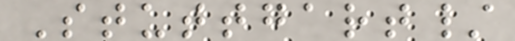Stuttgart/
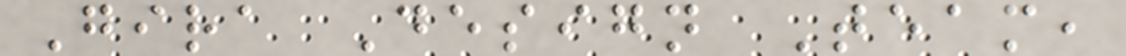Gira Design Team,
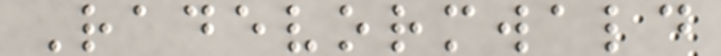Radevormwald
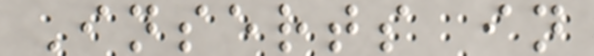Inserts in
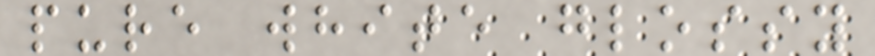pure white glossy
